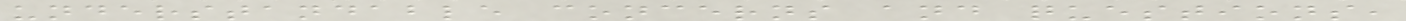understandable concerns and questions,
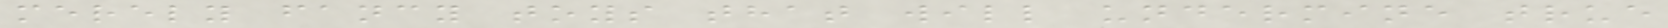merely fancy toys that will undermine true
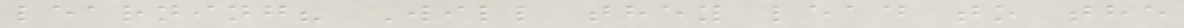learning? Will they lead to the
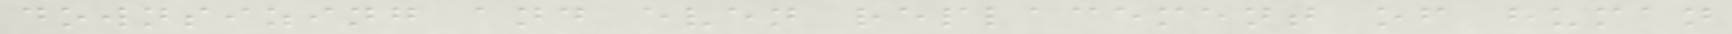downsizing and even replacement of human
